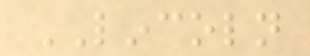LINCOLN
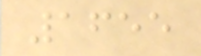1655
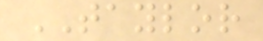TAYLOR
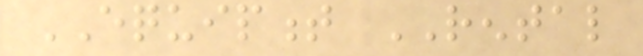EQUIPMENT RENTAL
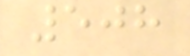508
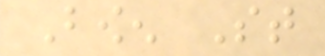Bowen St
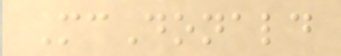McDonald
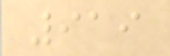919
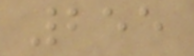255
